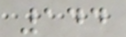144
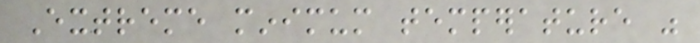Extreme minimum temperature was
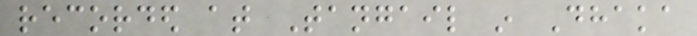recorded at Tangail in Dhaka
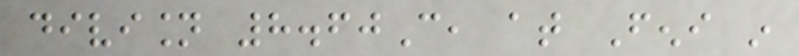division 8.60C, at Feni in
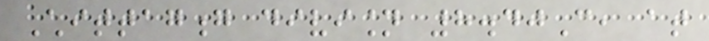Chittagong division 8.40C, at
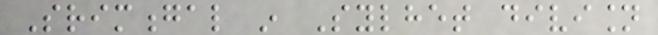Srimongal in Sylhet division
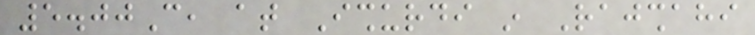5.00C, at Ishurdi in Rajshahi
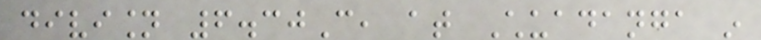division 6.30C, at Chuadanga in
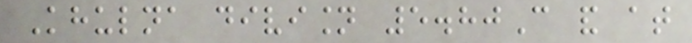Khulna division 5.80C and at
